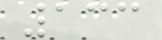133
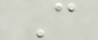C
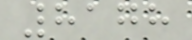8178
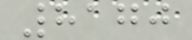8170
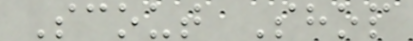Scout Shop
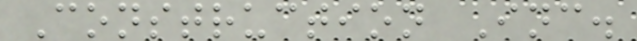Construction Inc.
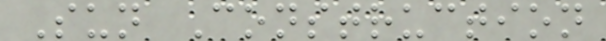Sun Construction
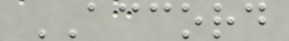ACCORD
